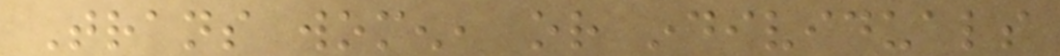Trans women, or individuals
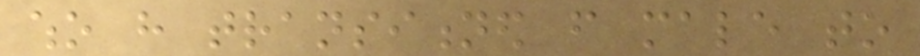who have transitioned from male to
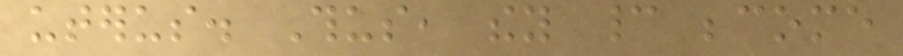uterus. Thus, they cannot become
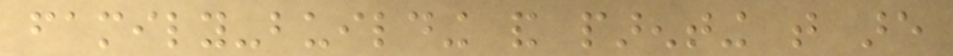family-building and parenting that are
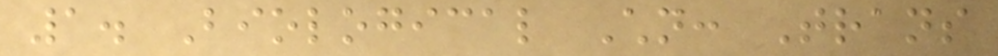1. Biological Children: Trans
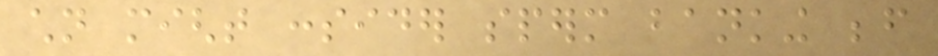children might consider sperm banking before
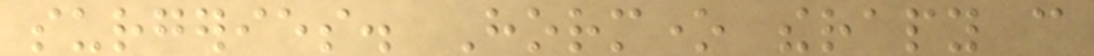surgeries. Hormone therapy can
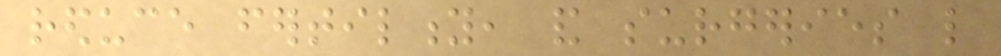reduce fertility, and surgeries like
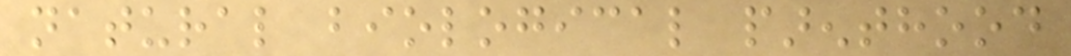natural biological parenthood
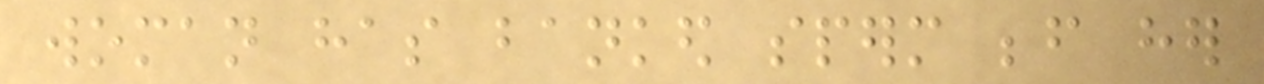woman has banked sperm before her
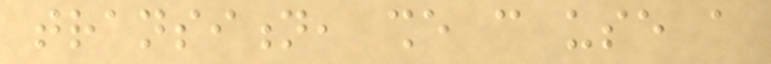transition, she can use a
